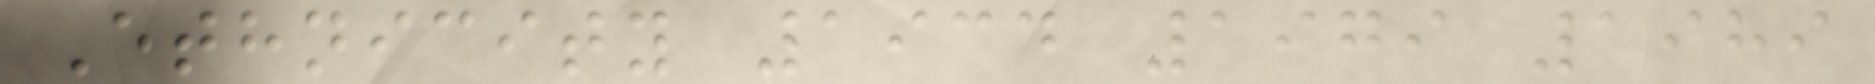Ethnicity 1934 1979 1989
